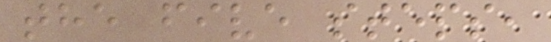the five steps,
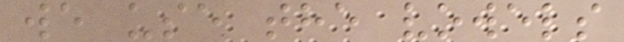we use the vowels
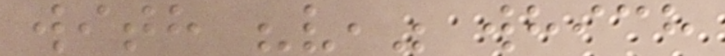with "v," which
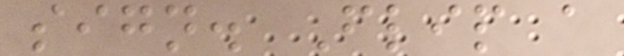sign. Flip a
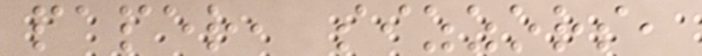paper, sizzors,
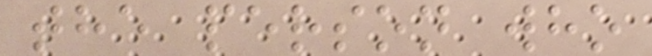the person who
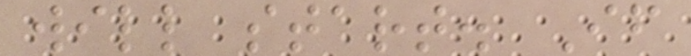will start. If
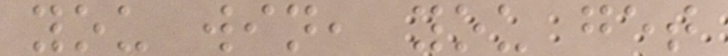you win, you get
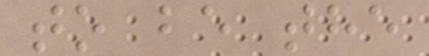to be the
